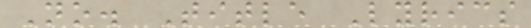No. Title Lyrics
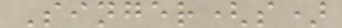Singer(s)
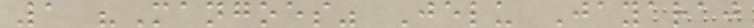1 "Mangoes" Jelu Jayaraj
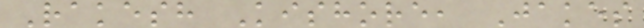Rakesh Kishore, Jakes
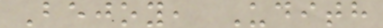Bejoy, Udith
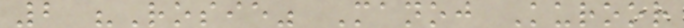2 "Rosie" Manoj Kuroor
